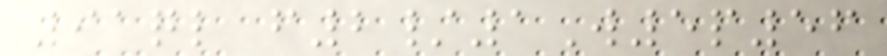91ql f2/1W5p56
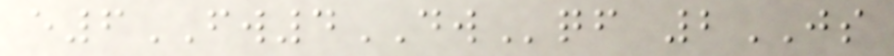e6FW4DWqf 2JS
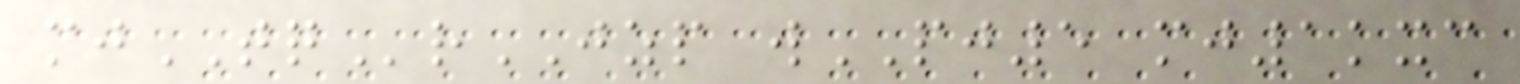mjTQrJZP wPJ5 mj1kxc
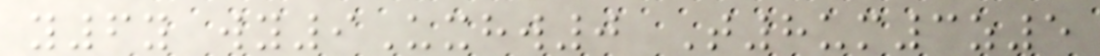y6y wy9Uxhw0 T8um3z5
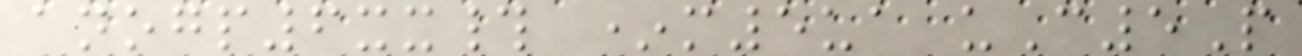anogp6xx# *m5ua uC5P
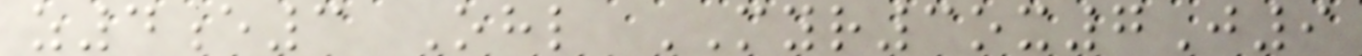z4e3 Ohl MYR3ox7J9
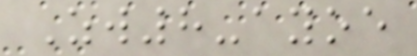Zw8-ayoe
